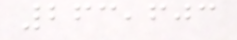263,603
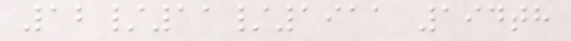12/11/1911 194th
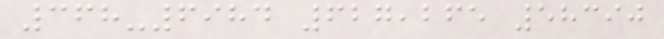368-6984 627,265 58390
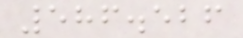586.526
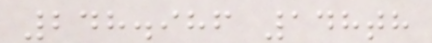248.986 148th
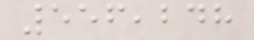556,248
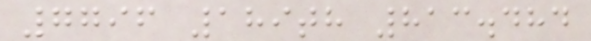7796 189th 813.484
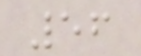56
